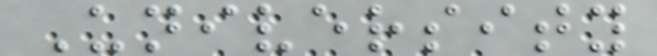University
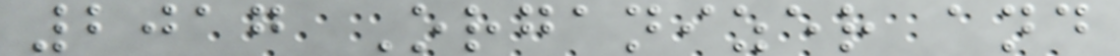2017 Organizer and
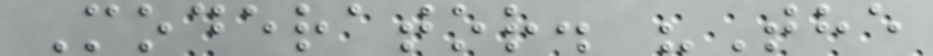Moderator. "The
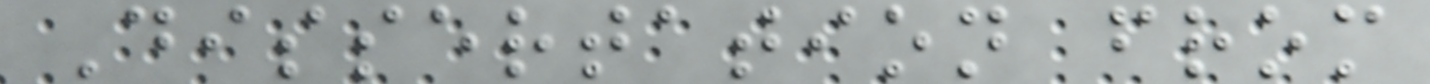Dissertation from
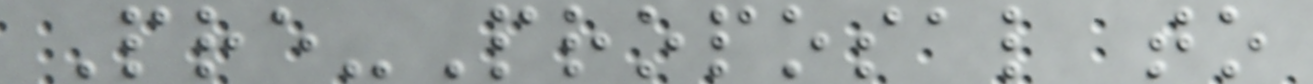Pre-Proposal to
